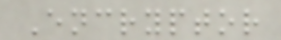Encryptor
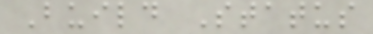Build Status
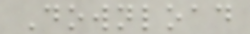Download
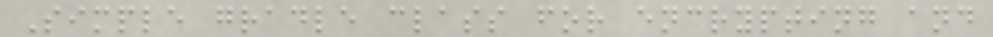Simple gradle class for encrypting and
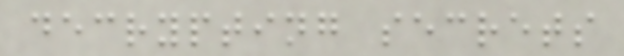decrypting secrets
